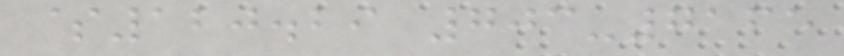$120.29 703-7165
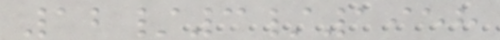12/3/1958
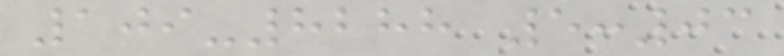109-8288 5:03
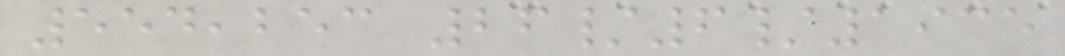554,253 26/6/1935
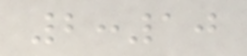2:10
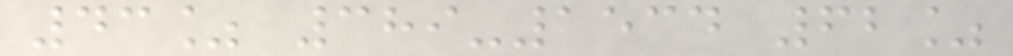43% 389-1534 62%
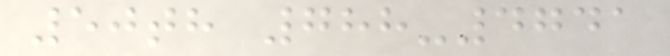50th 788-4741
